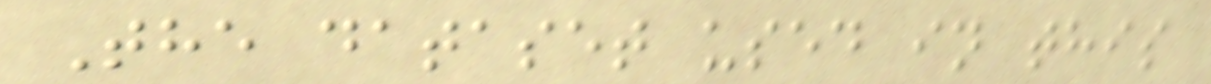The dataset used in this
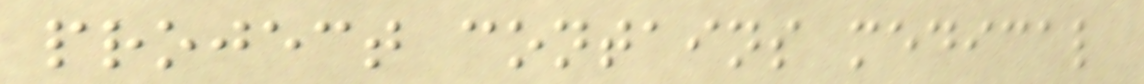project contains medical
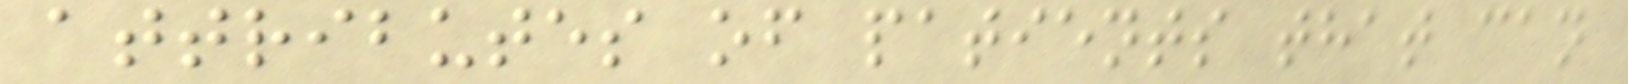attributes of patients that can
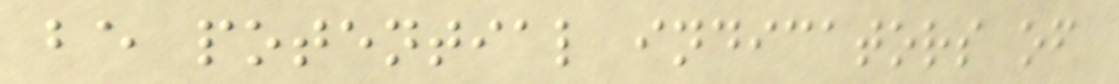be potential indicators of
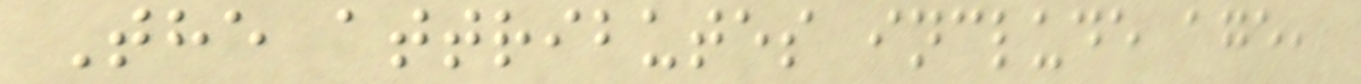The attributes include age,
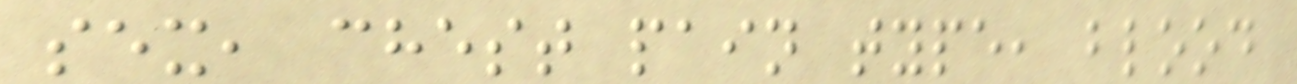sex, chest pain type, blood
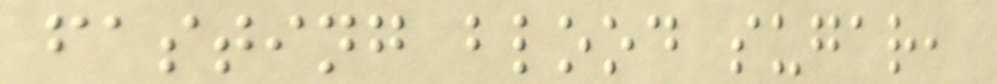fasting blood sugar,
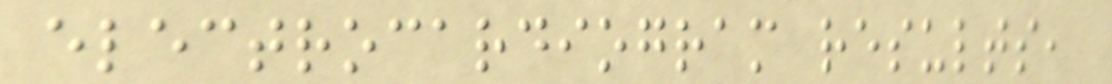electrocardiogram results,
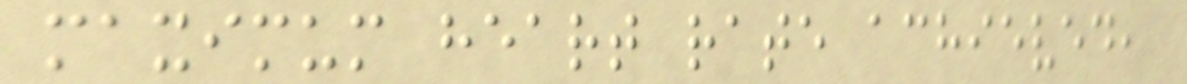maximum heart rate achieved,
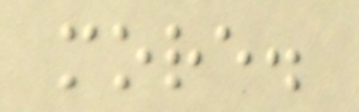more.
